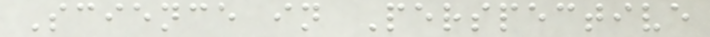Science in Perspective
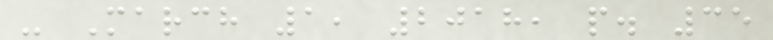- March 1, 2018, p. 35
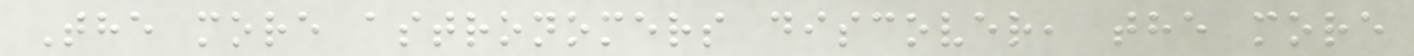The more astronomers discover, the more
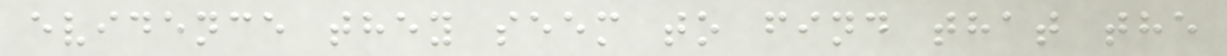evidence they seem to find that the
